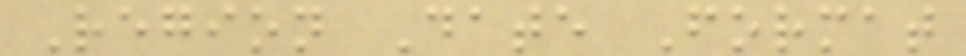Region Date Format
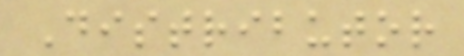Distributor
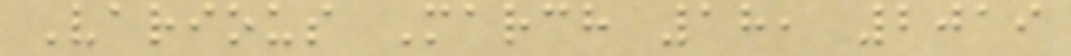Various March 18, 2019
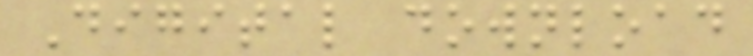Digital download
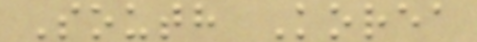South Korea
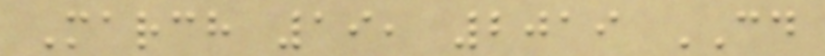March 19, 2019 CD
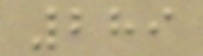289
